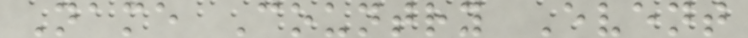Name Country Event
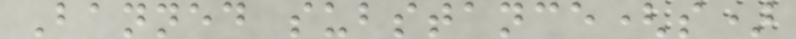Banned substance(s)
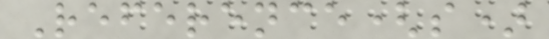Reference(s)
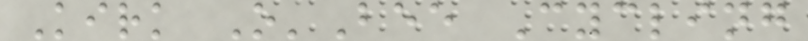Kirk O'Bee Cycling
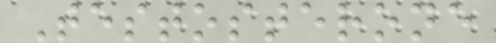Testosterone
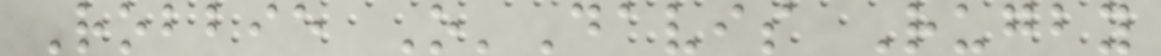Robbie O'Davis Rugby
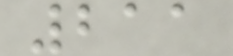211
